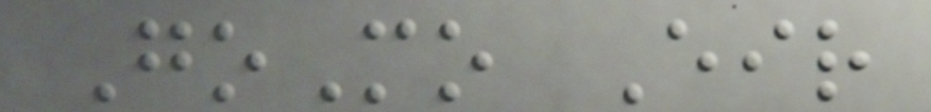GoMo Eir
